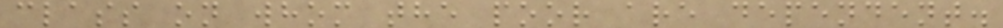class on whom the poor are dependent.
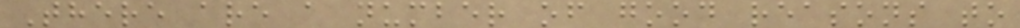There are a number of good reasons to
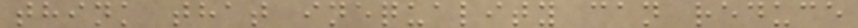think that inequality can reduce
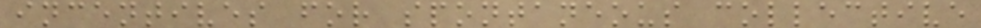incentives for spontaneous collective
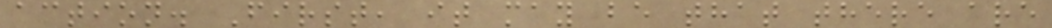action. First, it may be that there are
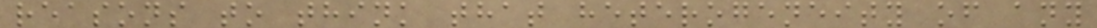reasons to think that heterogeneity of any
